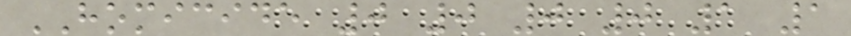HOMICIDE 0 0 0 0 1 1
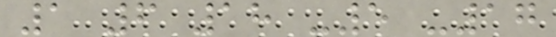1 6 18 -5 -17
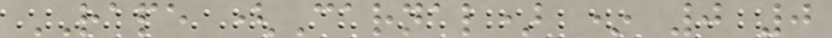RAPE (Carnal) * 0 0
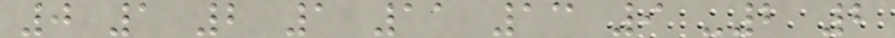0 1 2 1 11 13 9 -2 2
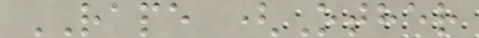RAPE (Other
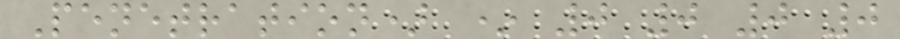Penetration) * 0 0 0 0
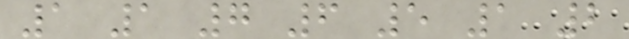1 1 7 6 5 1 2
